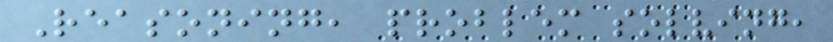Reasoning, problem solving,
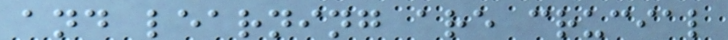and learning are crucial
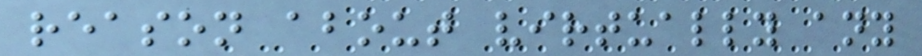reason about virtually any
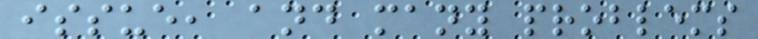issue, and many problems
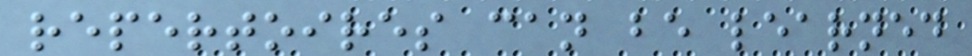repertoires can be learned
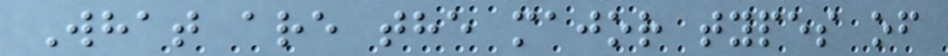What are the major types of
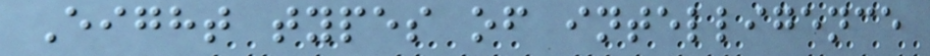Eight types of intelligence
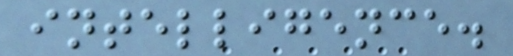intelligence.
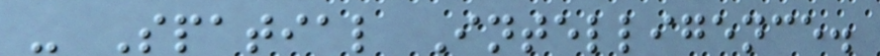- Spatial Intelligence.
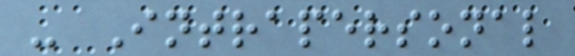- Intrapersonal
